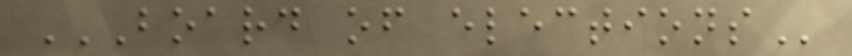BOARD OF ELECTIONS
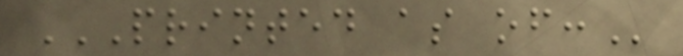PRINTED AS OF:
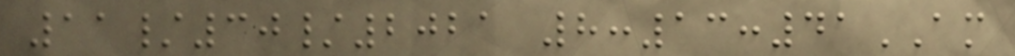11/30/2021 8:13:41AM
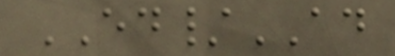ED/AD
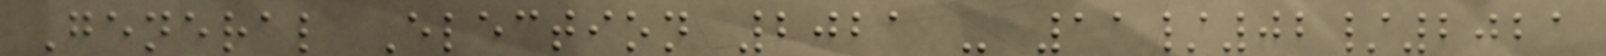General Election 2021 - 11/02/2021
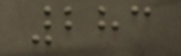283
